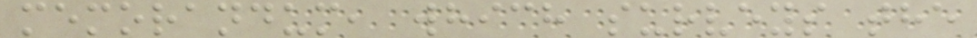memorandum, which surveys the
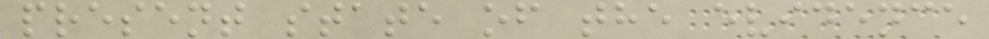present state of the evidence
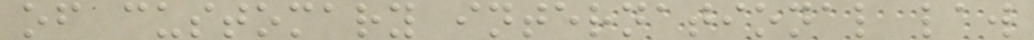of customary international law
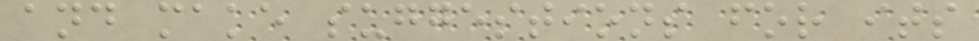and make suggestions for its
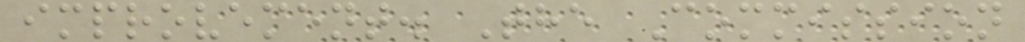improvement. The Commission
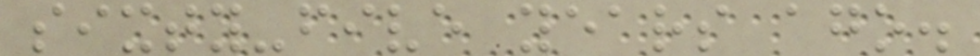sixty-five years ago.
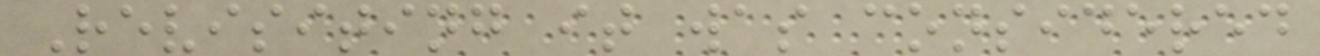Revisiting it was considered
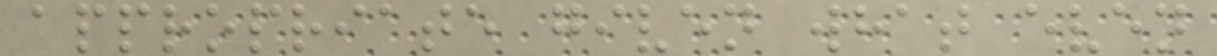appropriate given what even
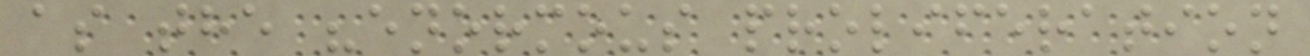as the "enormous proliferation
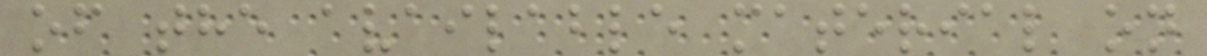of the available material on
